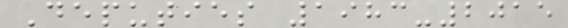Deputies 1983-2015
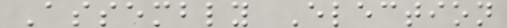Assembly Election
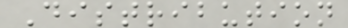Distribution
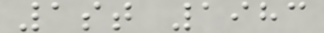1st 1983
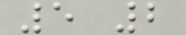5 2
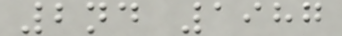2nd 1987
